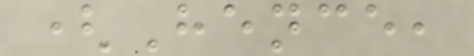(Hence,
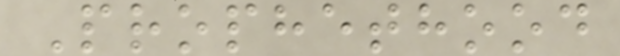Prophethood
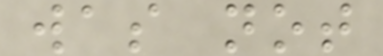was not
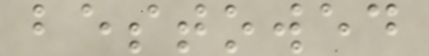bestowed
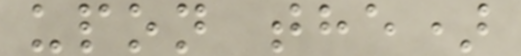upon the)
